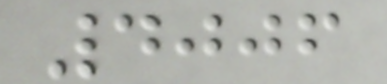4006
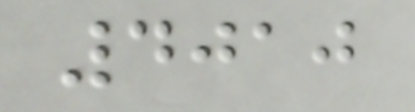4010
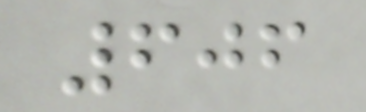606
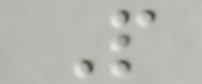P
